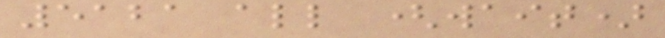5121 all (wait)
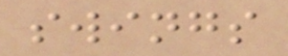swings
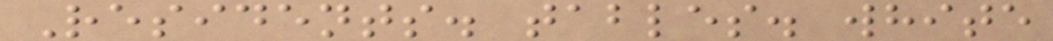Residents. tables. white
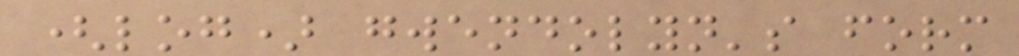(log) gwendolyn's form
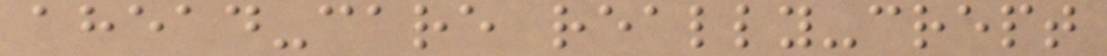ahead-care really-crept
